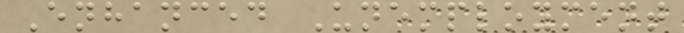Enhanced Unemployment
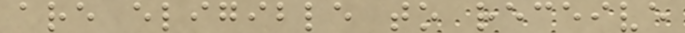are eligible to receive
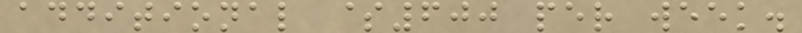additional $600 per week.
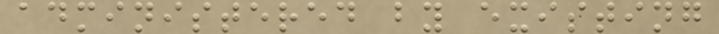administered by existing
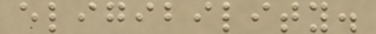eligibility.
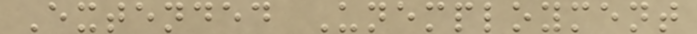Extended Unemployment
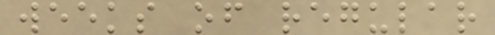weeks of regular
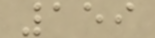159
